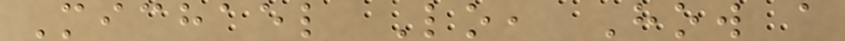Michael Lo, How a
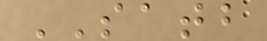SATB
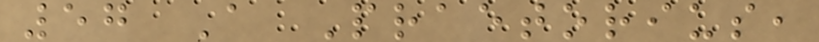57 A Praetorius,
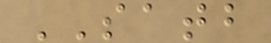SATB
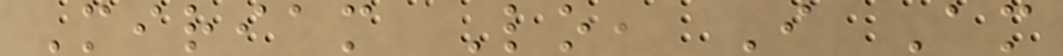Miriam Lo, I Am
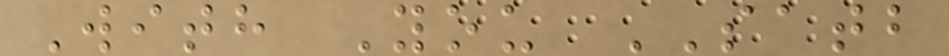With You SATB
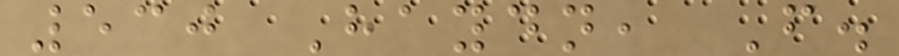530 Haydn, F.
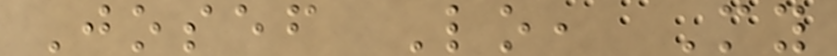Josef Lo, My
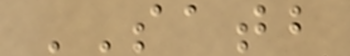SATB
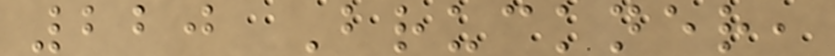220 Bruckner,
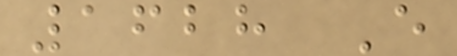1628 E
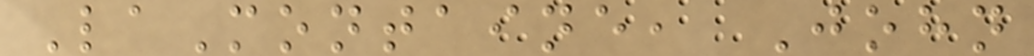LaMontaine, John
